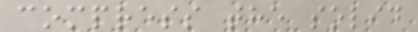compress the solid
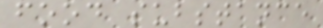food substance
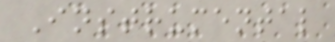Instrumental
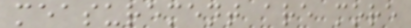measurement are more
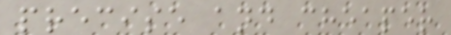precise and cheaper
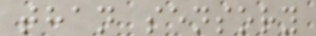than sensory
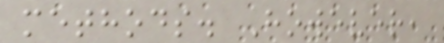methods. However,
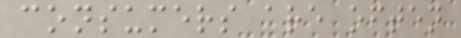consumers are often
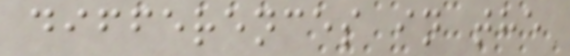differences in the
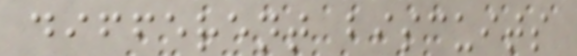different biscuits
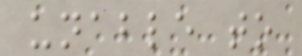unable to
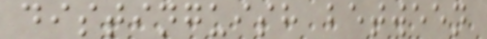distinguish between
